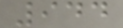944
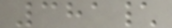381\
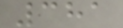381
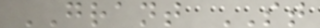GRANT ST
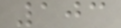103
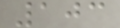103
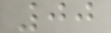00
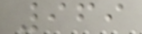969
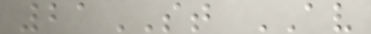21ST AV
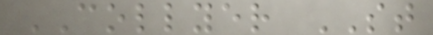COLLYER ST
